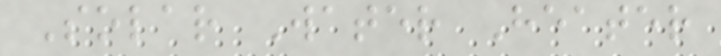Solar Water Heater
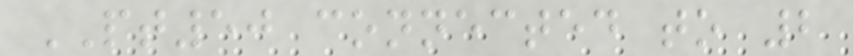PT50 connected to 2
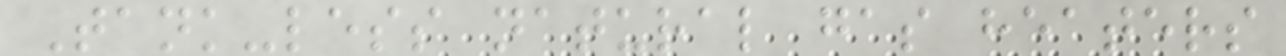Tank-less natural gas heaters
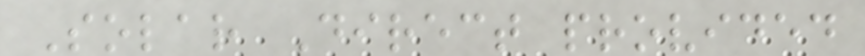Solar Direct provided
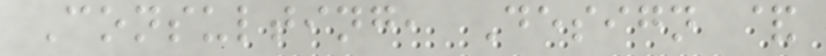Consulting, Design &
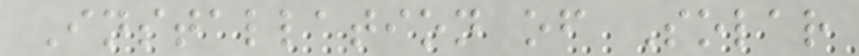Installation of Solar
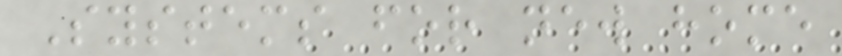Systems for new home
